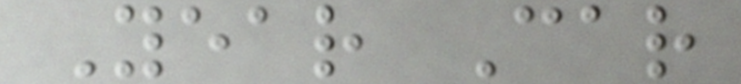Year Car
